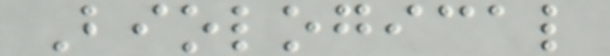Biological
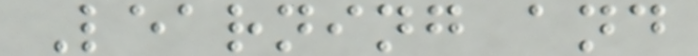Learning and
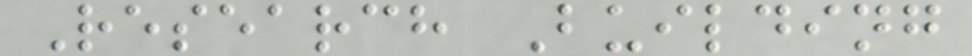Research Building
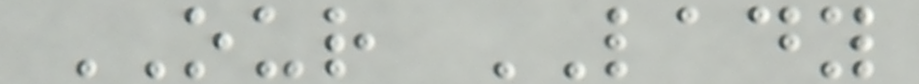OUR LADY
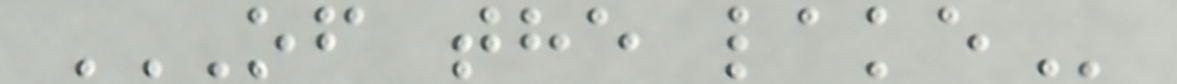OF THE LAKE
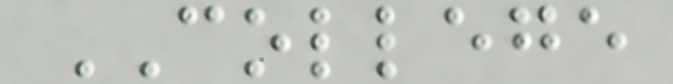COLLEGE
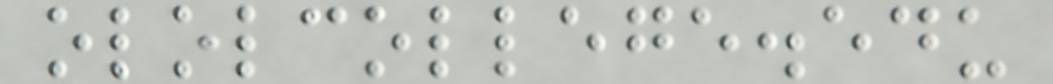ololcollege.edu
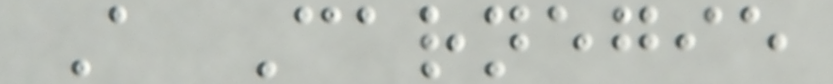A Carnegie
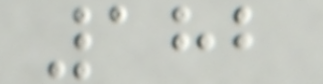182
